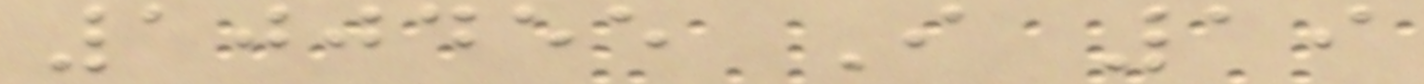100455 I 19
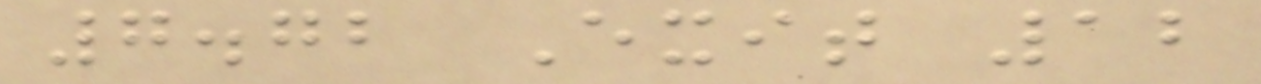7.72 Exit 12
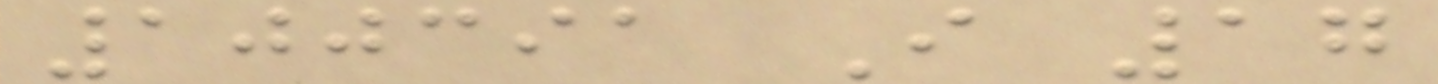100391 I 17
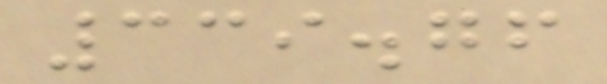339.76
